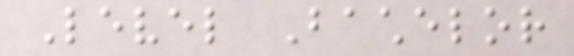Level Bachelor
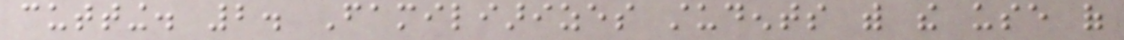cutting. 2. Familiarizes students with the use of
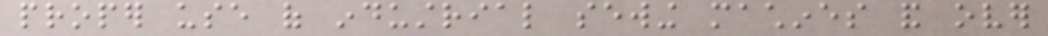proper use of industrial sewing machines and over
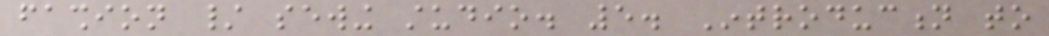fashion / sewing studio. 5. Introduction to
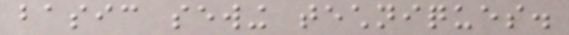basic sewing techniques.
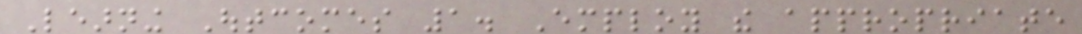Learning Outcomes 1. Employ the appropriate
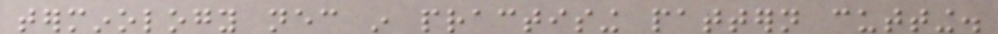terminology necessary in practising pattern cutting.
